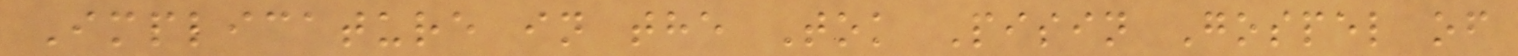Implicature in the Tok Pisin Gospel of
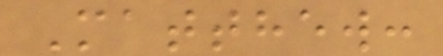Matthew:
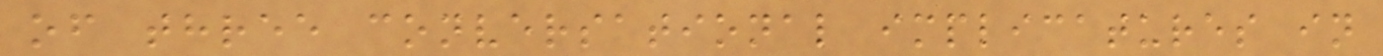of three conversational implicatures in
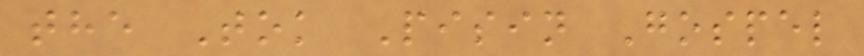the Tok Pisin Gospel
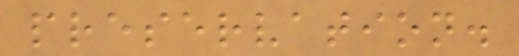preservation.
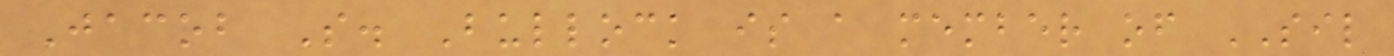Jacob S. Bullock is a member of SIL
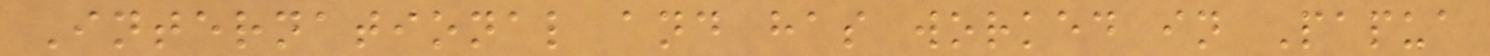International and has worked in Papua
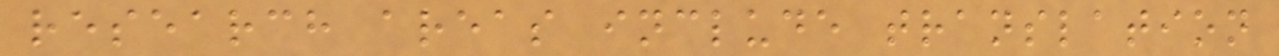research areas include translation
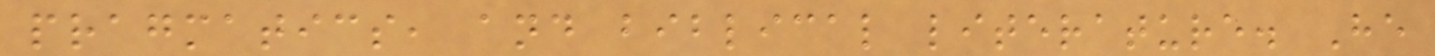pragmatics, and biblical literature. He
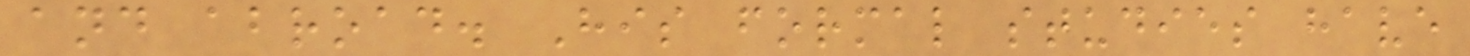and abroad. His formal studies have
